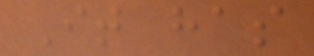It has
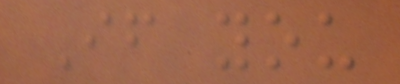If you
